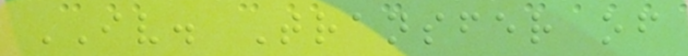IV. Transfer of
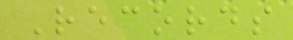Records
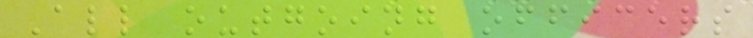All outgoing officers
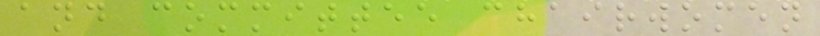and committee chairwomen
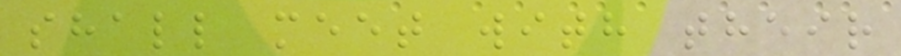shall meet with their
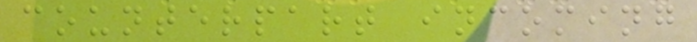counterpart incoming
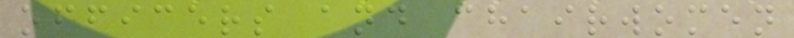officers and chairwomen
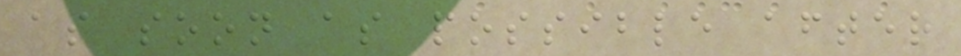as soon as possible after
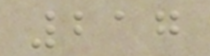217
